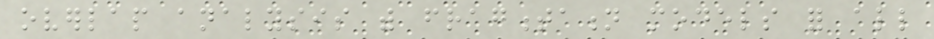overlap analysis with fragmentation models for all
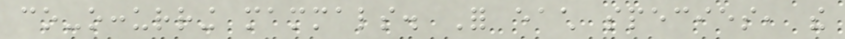co-occurring mammals. For each species, the
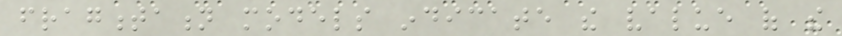fragmentation models indicate the value of the
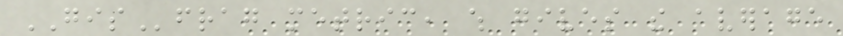GISfrag metric, which gives the average
